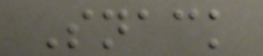Snack
